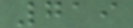719
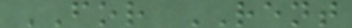FOR RENT
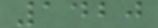1420
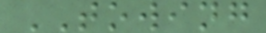TOWING
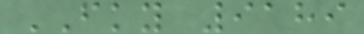FKY 9189
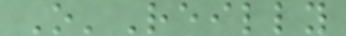O'Reilly
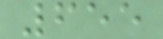655
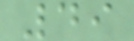49
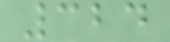324
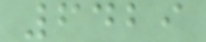6429
